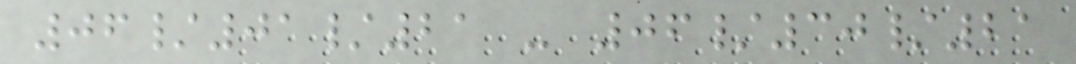06/01/21 - 06/30/21
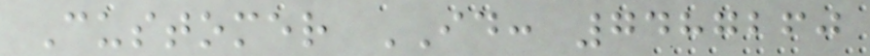Customer ID: 7487260
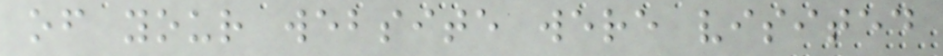of your website were visited
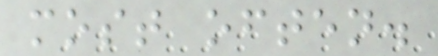most often.
